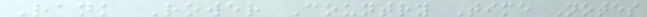Rank Rower Country Time Notes
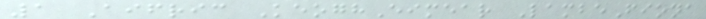1 Aifric KeoghEimear LambeFiona
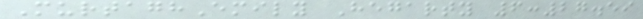MurtaghEmily Hegarty 6:27.59
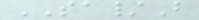SA/B
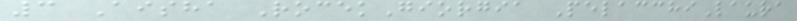3 Aisha RocekGiorgia PelacchiLaura
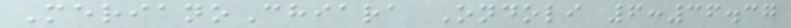MerianoChiara Ondoli 6:36.37
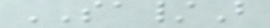SA/B
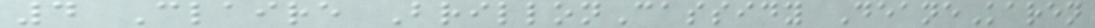4 Claire BrillonCassidy DeaneKaren
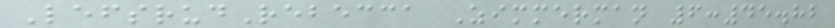LefsrudRebecca Zimmerman 6:45.82
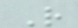R
